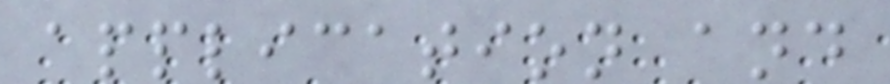application and
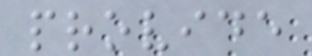provide
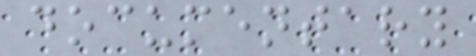documentary
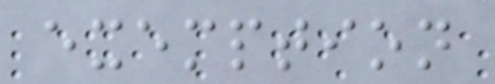exemption
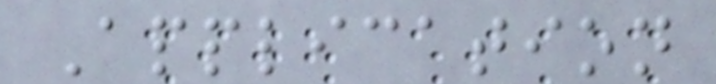Application
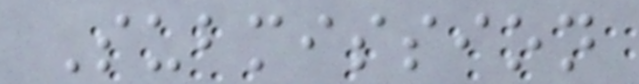Submission
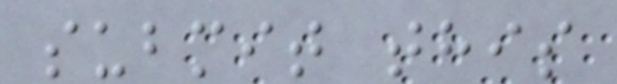submit this
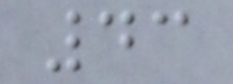43
